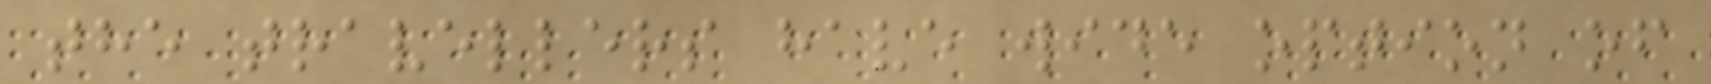the travellers have wide option of
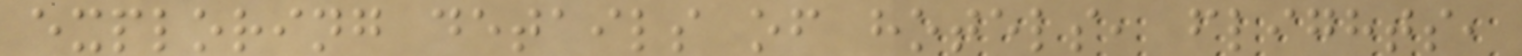exploring details of hotels, flights,
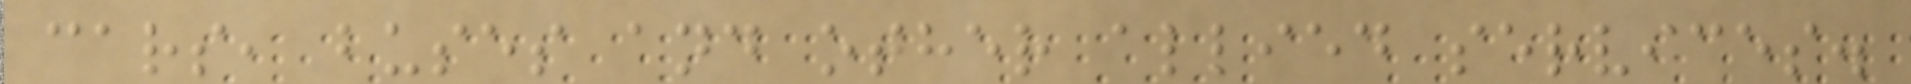cars, buses and other allied services.
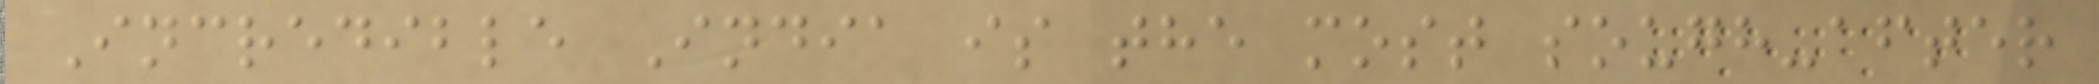Incredible India is the most sough-after
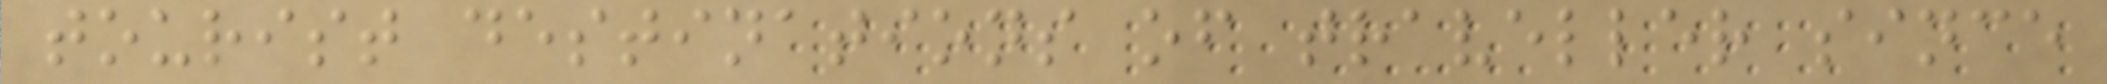tourist destinations of traveller since
